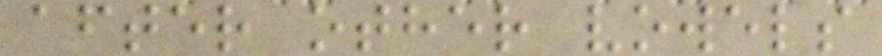after other vowels
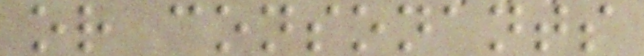or consonants
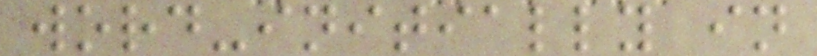word-initially in
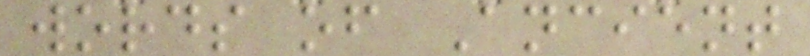words of Ancient
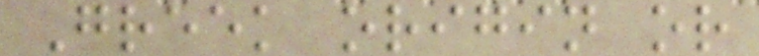Greek origin or
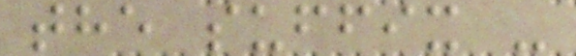the suffix -
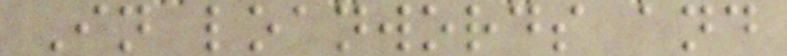In loanwords and
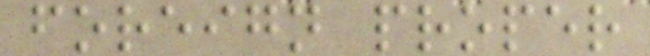foreign proper
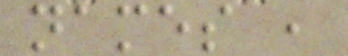names ,
